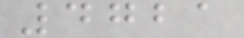4721
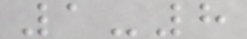1-8
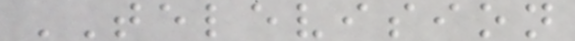TELEVISION
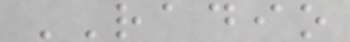RADIO
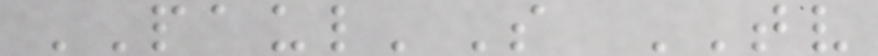PAUL'S TV
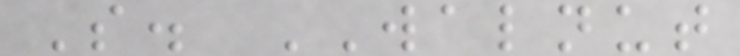S. WALNUT
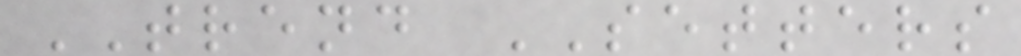TREND SETTERS
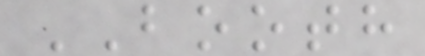BOOTH
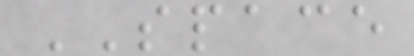SPACE
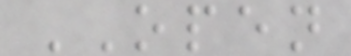OPEN
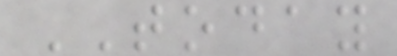TODAY
